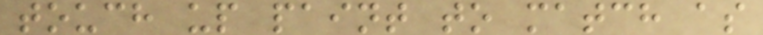touch up paint to match as
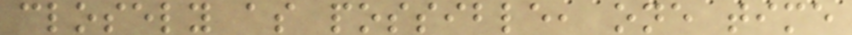closely as possible, one time
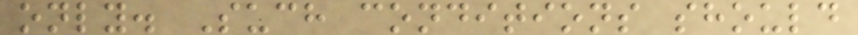only. Such conditions should
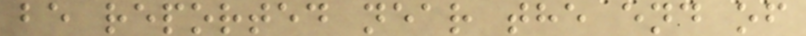be reported near the end of
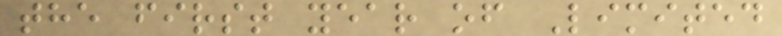the first year of Limited
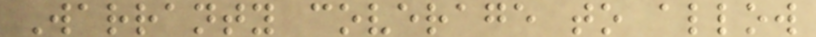Warranty coverage to allow
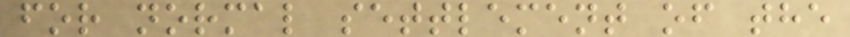for normal settlement of the
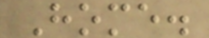Home.
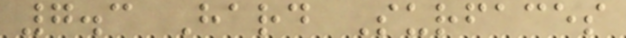7.3 Hard Surfaces
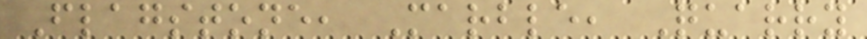Flagstone, Marble, Quarry
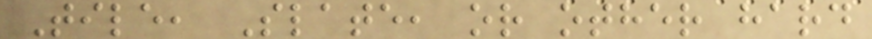Tile, Slate, or other hard
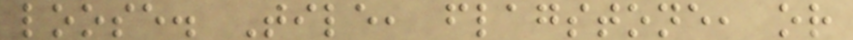loose. Tile, flagstone, or
